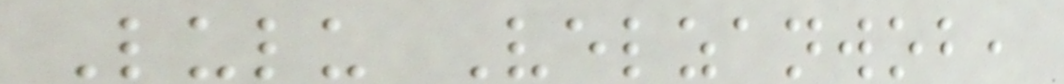Lulu Velzanwob,
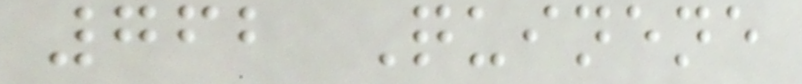762 Quinene
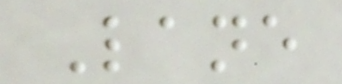Lane
